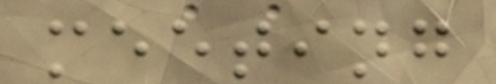meeting
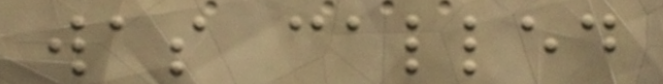was called
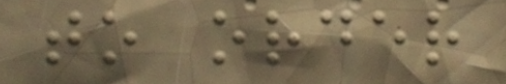to order
